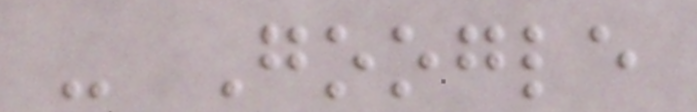- Google
